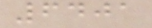6401
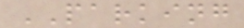PARKING
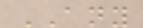ANY
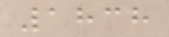1838
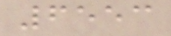6553
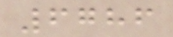6786
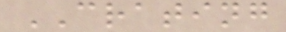CRATING
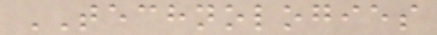TECHNOLOGIES
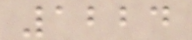1224
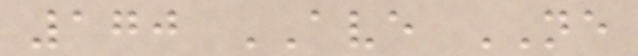170 AVE NE
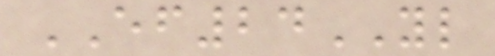EF24YL
